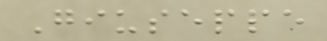Giuseppe
